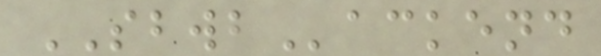SBWBackend
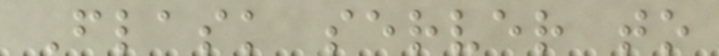Flask server to
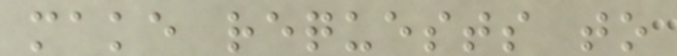make requests to
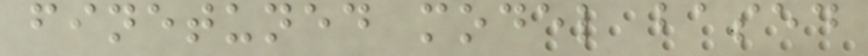finetuned model based
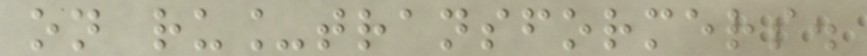on ru_transformers.
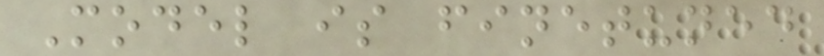Model is finetuned
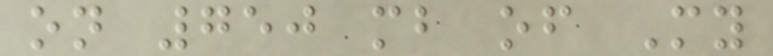on 750 mb of My
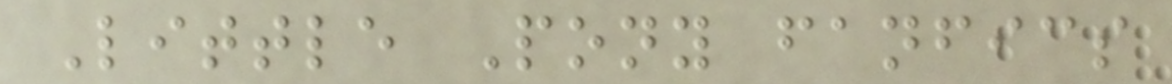Little Pony fanfics
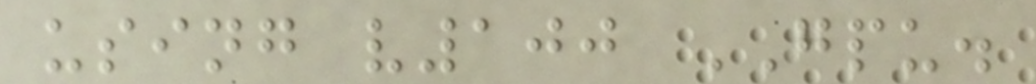using v100 GPU.
